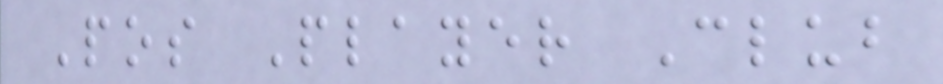Pos Player Club
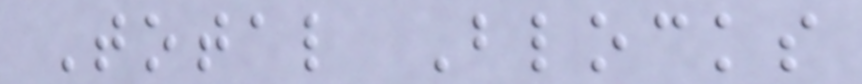Total Blocks
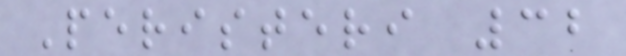Peristeri 32
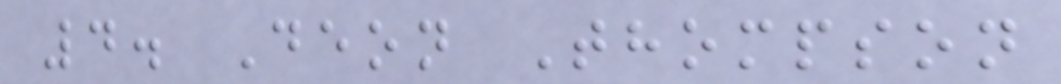4. Deon Thompson
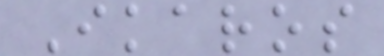Ikaros
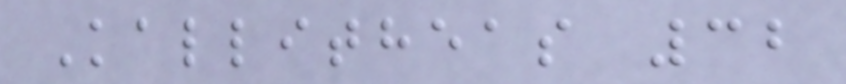Kallitheas 32
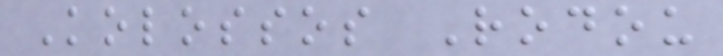Kolossos Rodou
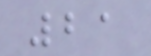21
